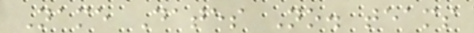Name Dates No. teams
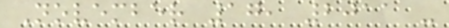November 17, 2011 -
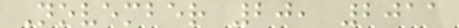November 20, 2011
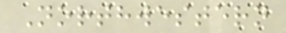Northwestern
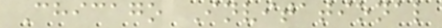Chicago Invitational
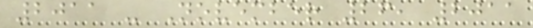2011 - November 26, 2011
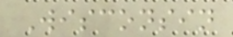Wisconsin
